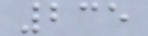235
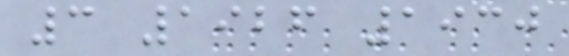3 1926 1930
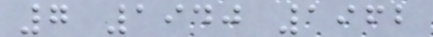7 1940 1962
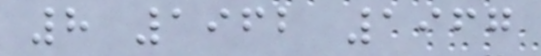8 1962 1967
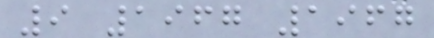9 1967 1967
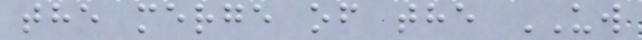the merge of the UW
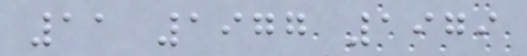11 1977 1979
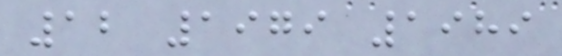12 1979 1989
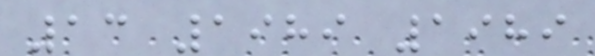13 1989 1989
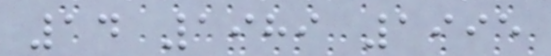14 1989 1995
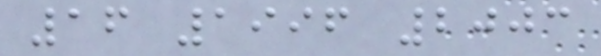16 1996 2003
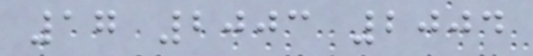17 2003 2004
